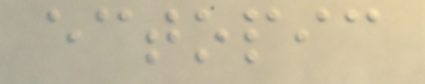ectopic
